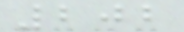202
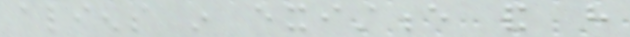aliens in existence and have
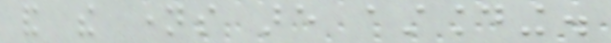and the names are astounding.
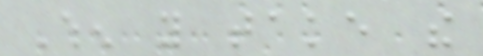When you take the
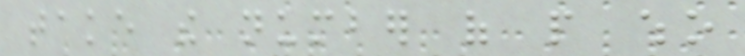take the number of people who
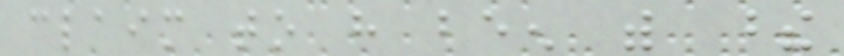claim to have been with these
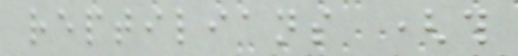reptilians (this
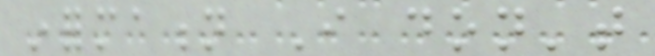information I don't
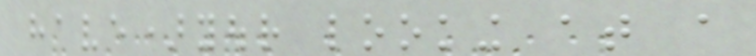have)your looking at a
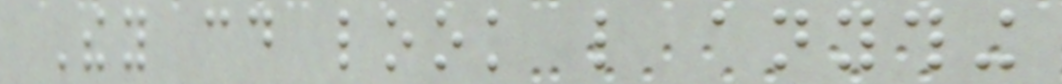They could look like anything
